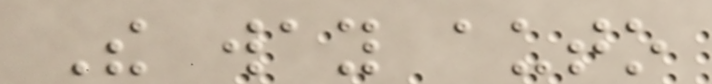The way auto
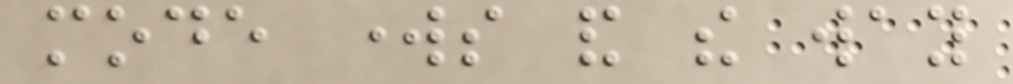mode works and the way
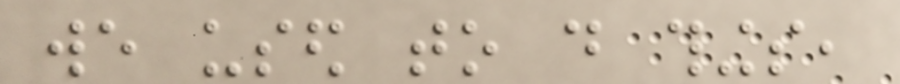we used to do things,
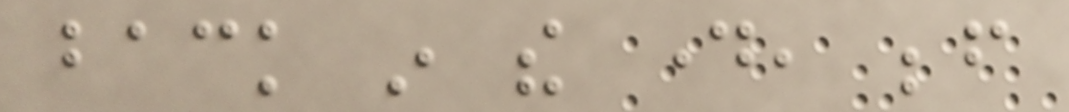back in the day, before
